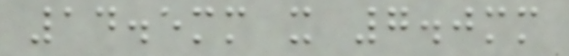14.5mm x 7.0mm
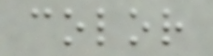color
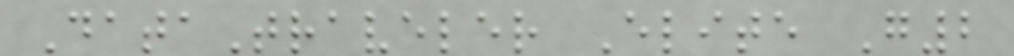DataTraveler Elite G2
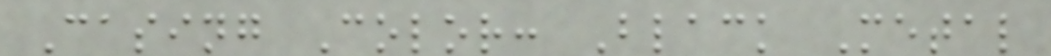Casing Color: Black Metal
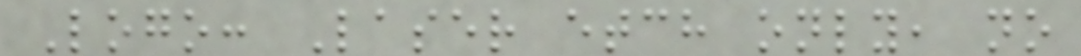Logo: Laser etch only, no
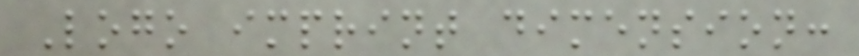Logo imprint dimension:
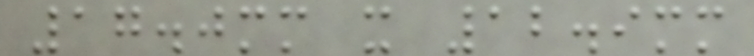17.0mm x 12.9mm
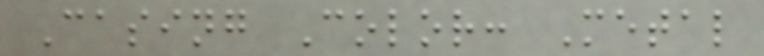Casing Color: Metal
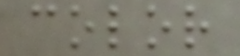color
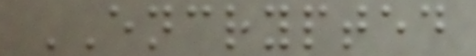ENCRYPTED
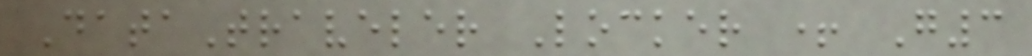DataTraveler Locker + G3
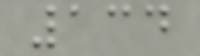134
